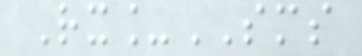Rx_SMS
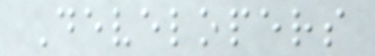Developers
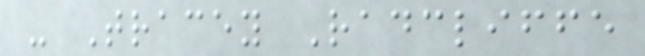- Tracey Radcliffe
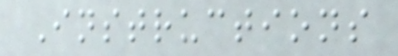Instructions
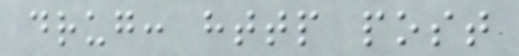drug: http post
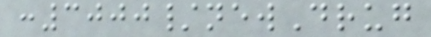:3000/newDrug
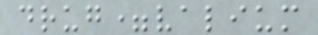drug=valium
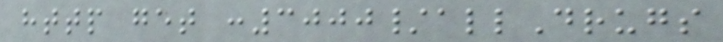http get :3000/allDrugs
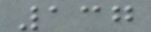137
